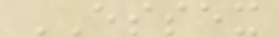ESSEX
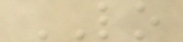LO
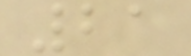21
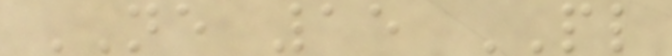NE 15 PL
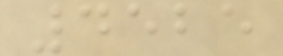4525
